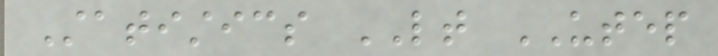Statistics LT UTEP
